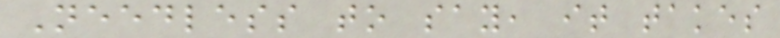Needless to say, it takes
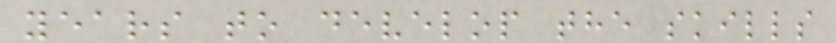years to develop the skills
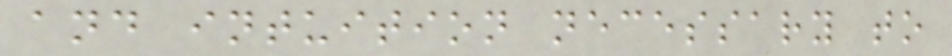and intuition necessary to
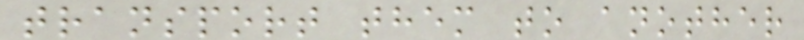transport them to another
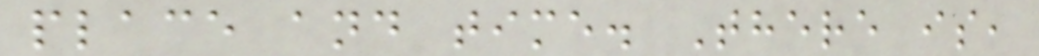place and time. There is,
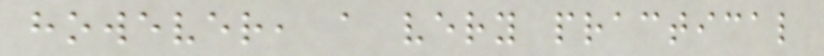however, a very practical
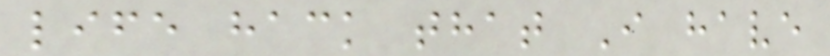life hack that I have
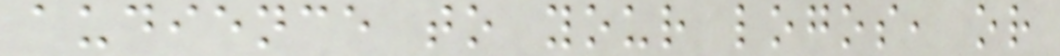audience to your logos, or
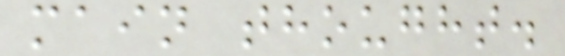main thought.
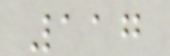117
